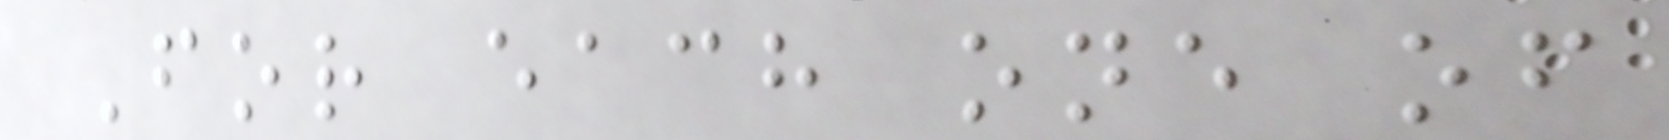For each one of
